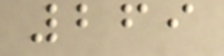269
